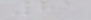81
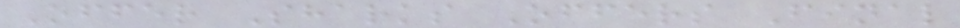Offer Sharks Offers Final
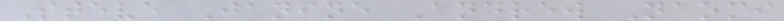Steve Janine Andrew Naomi
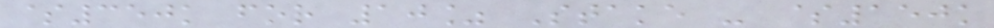$350k for 10% Stake - $150k
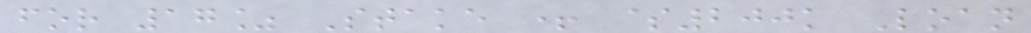for 17% Stake + $200k Loan
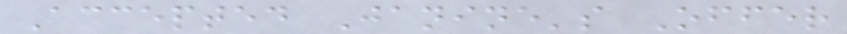Accepted Janine's Offer
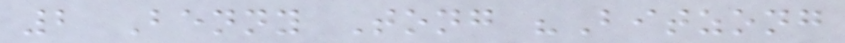2 Benny Tong "Bitzong
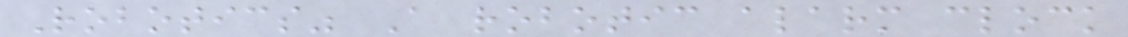Robotics" A robotic alarm clock
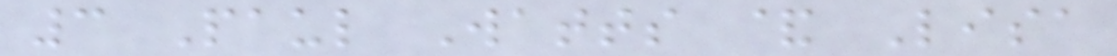3 Paul Watts & Lisa
